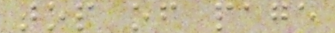top of page
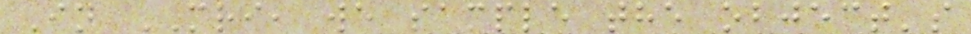In MRI, we sample the object's
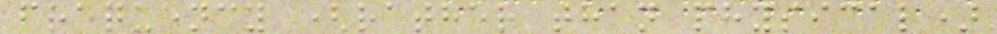frequency (rather than physical)
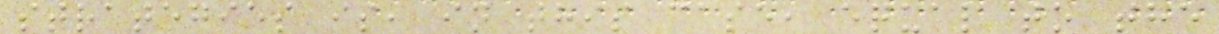strategies is, in this case, equal to the
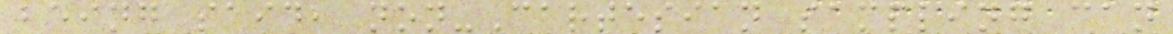being said, non-Cartesian sampling can
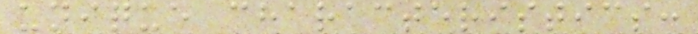unique characteristics:
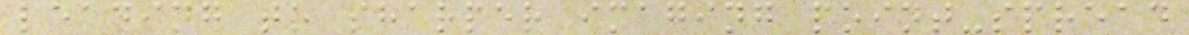leading to sharper imaging point-spread
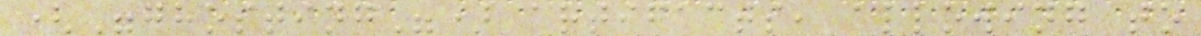("ghosting") artifacts, allowing to
